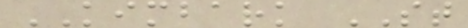KIMBARK ST
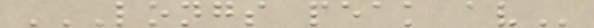LONGS PEAK AV
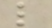l
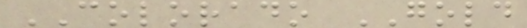COLORADO GOLD
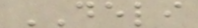DELI
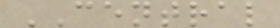CENTRAL
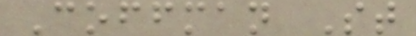Coffman St
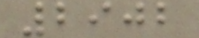2902
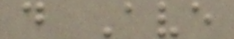d Ave
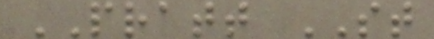PRATT ST
